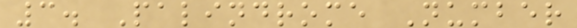3. Palindrome Number
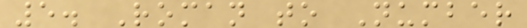5. Roman to Number
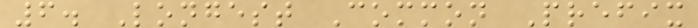6. Longest Common Prefix
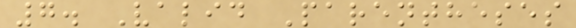7. Valid Parentheses
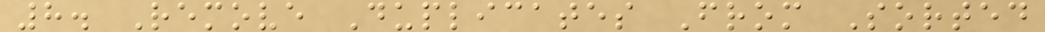8. Remove Duplicates From Sorted
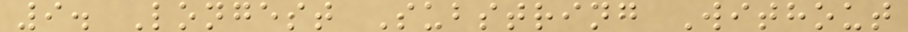9. Longest Substring Without
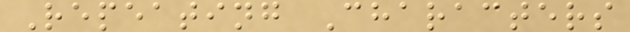Repeating Characters
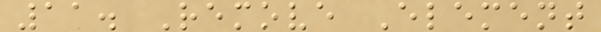11. Remove Element
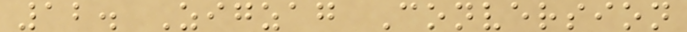12. Zigzag Conversion
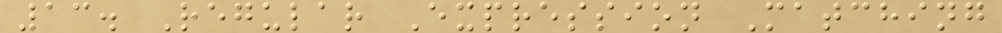13. Regular Expression Matching
